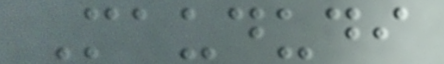Maududi
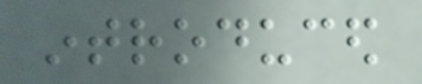introduced
